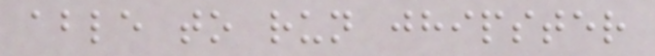able to run jhipster
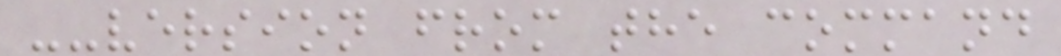--version from the command
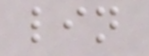lin
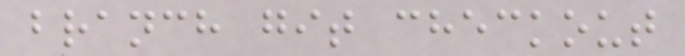branch git checkout
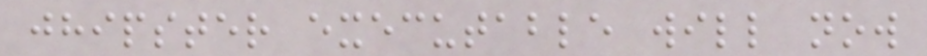jhipster executable will now
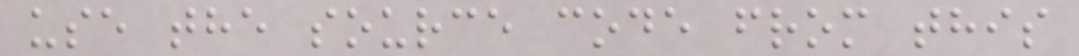use the source code from this
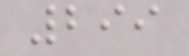299
